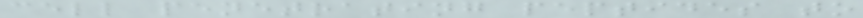cell penetrating peptides to
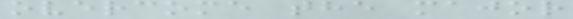overcome the major
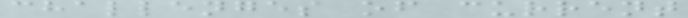challenges of current
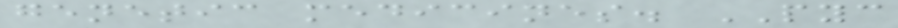genetic medicines. PYC
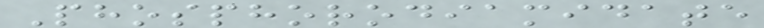Phosphorodiamidate
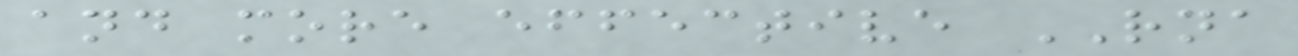and more effective RNA
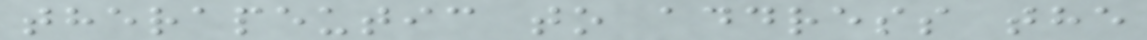therapeutic to address the
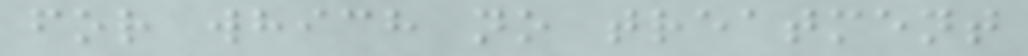for which no treatment
